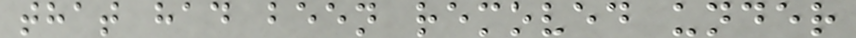that had been removed under
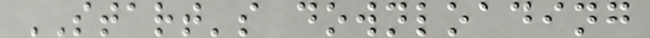START's downloading
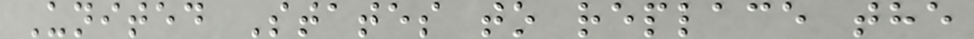United States to replace the
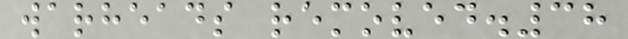warheads removed.38
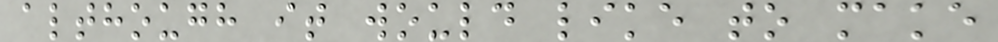although it would like to make
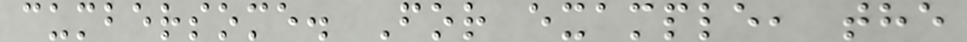cumbersome. For example, the
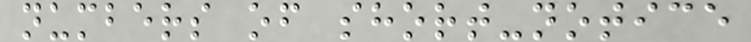numbers of short-notice
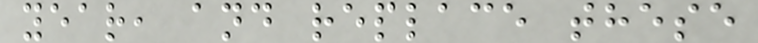year, and replace these
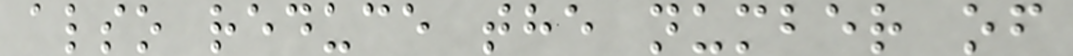also reduce the number of
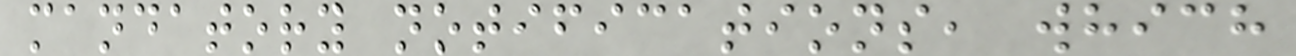mandatory notifications, which
